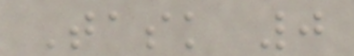Task 0
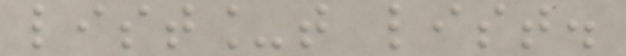list_t list.
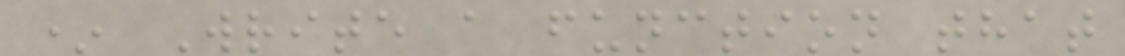* Write a function that
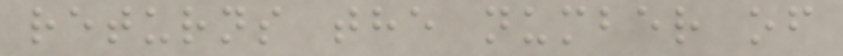returns the number of
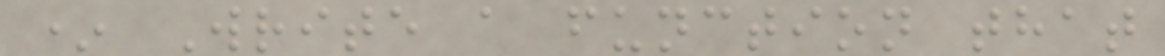* Write a function that
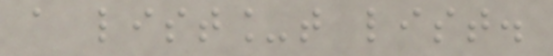a list_t list.
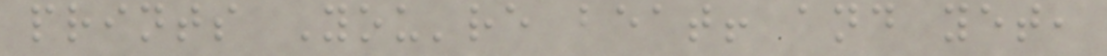prints You're beat! and yet,
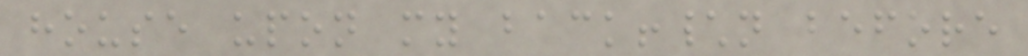house upon my back!\n before
